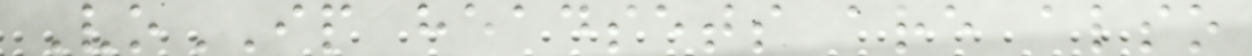VoIP headsets are also
